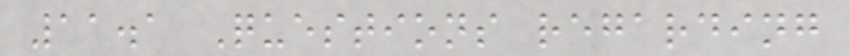11.1 Questions regarding
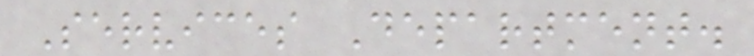Services Department.
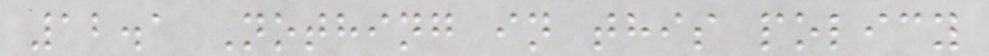12.1 Nothing in this policy
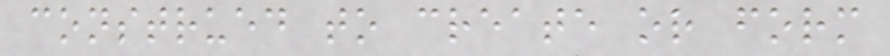construed to create or form
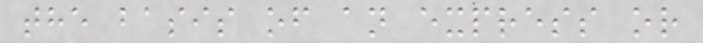the basis of an express or
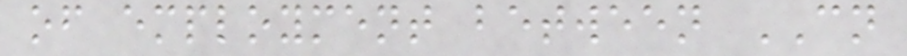of employment between CN
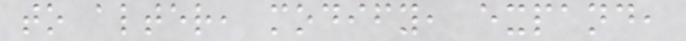to alter, modify, expand,
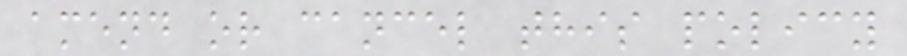amend or cancel this policy
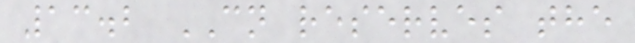13.2 CN reserves the
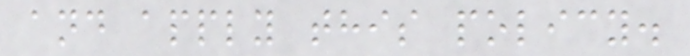and apply this policy.
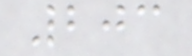203
